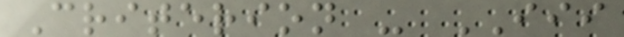Criterion - III
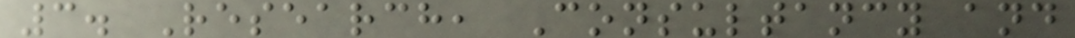3. Research, Consultancy and
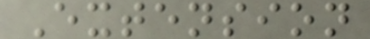Extension
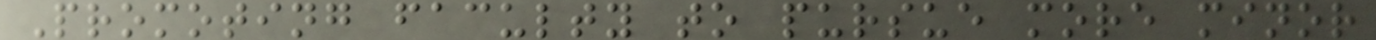Promoting faculty to pursue more minor
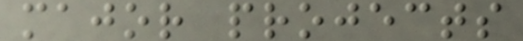major projects
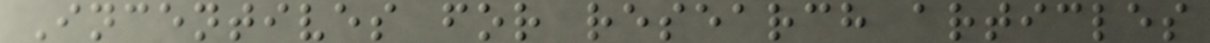Incentives for research articles
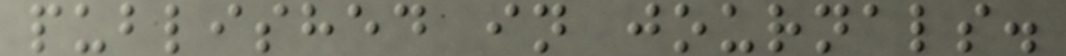published in journals.
